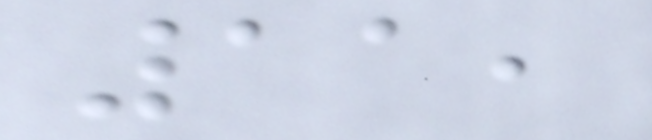11,
